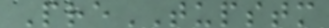PreTUPSTM
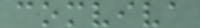comviva
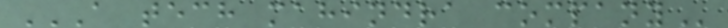A TECH MAHINDRA COMPANY
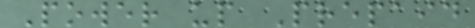Power up Prepaid
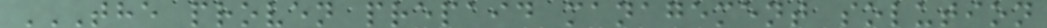THE PROVEN PREPAID MANAGEMENT SOLUTION
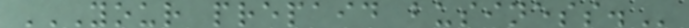YOUR PREPAID BUSINESS.
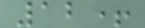12+
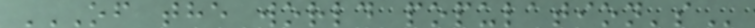OF THE WORLD POPULATION'S
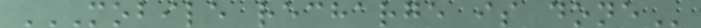MOBILE RECHARGE IS DONE
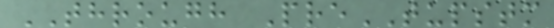THROUGH PreTUPSTM
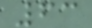63
